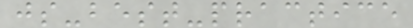js-best-practice
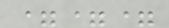===
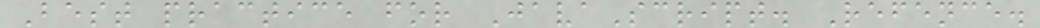Best practice for JavaScript. Refence.
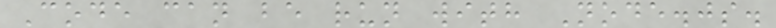Code can be run with Node.js.
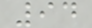94
